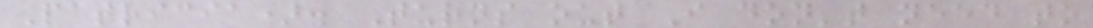Patricia). Turns out I don't need to
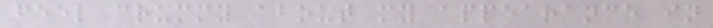feel crummy about my appearance in
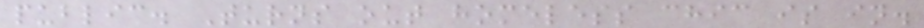public. Turns out homeless chic is in.
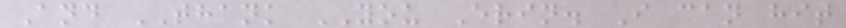And THANK YOU Erin. I can hit
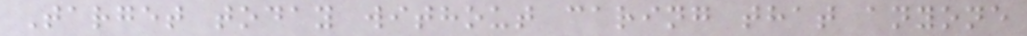Target today without caring that anyone
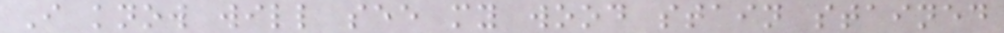I know will see my wood stain stained
